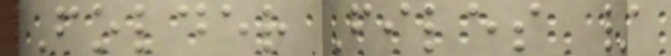Folder Files /
